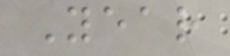Year
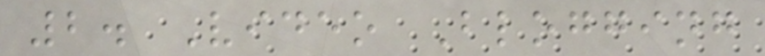2. Video Blogging
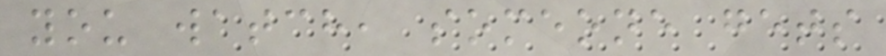you watch, someone gets
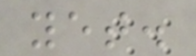yet.
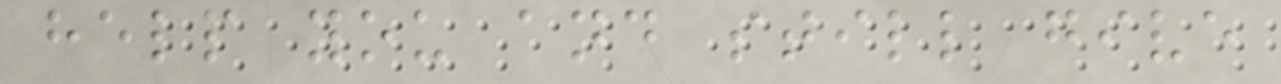help you and still give
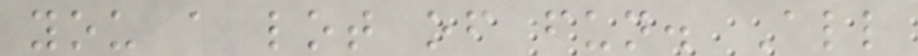you a lot of fun. All
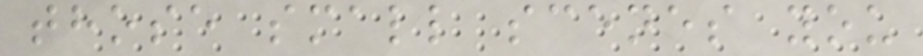those small scenes you
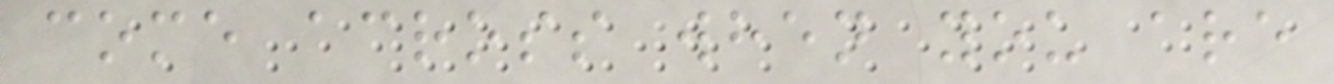come across when you are
